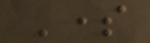Some
